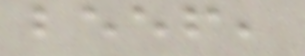beef,
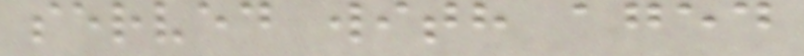served with aged
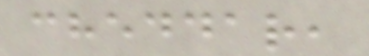cheddar,
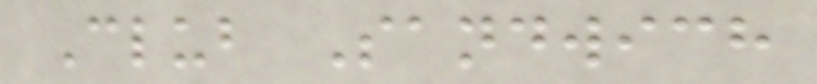Club Sandwich
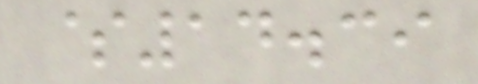$14.39
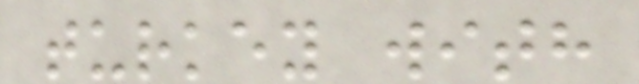turkey with
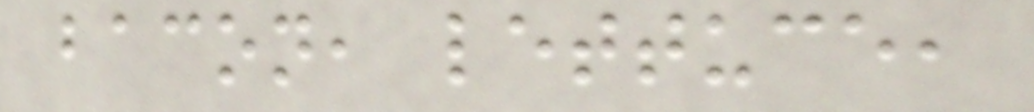bacon, lettuce,
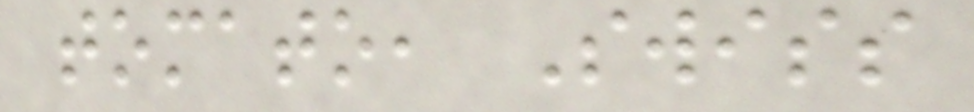tomato, Swiss
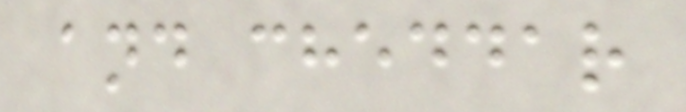and cheddar
